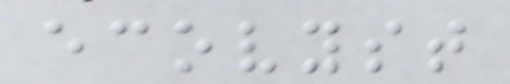ecovyst
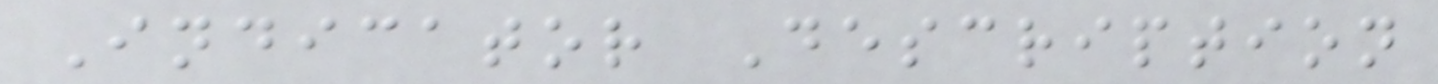Indicator Description
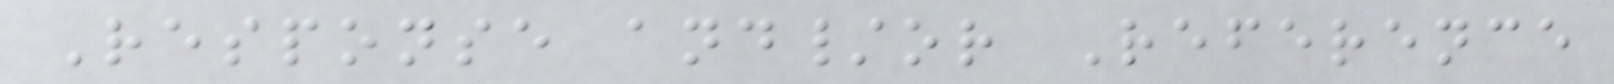Response and/or Reference
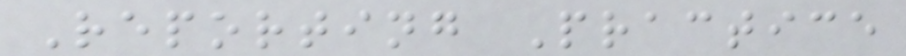Reporting Practice
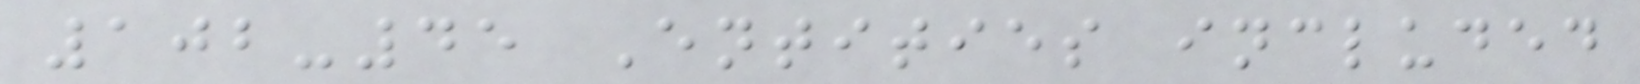102-45 Entities included
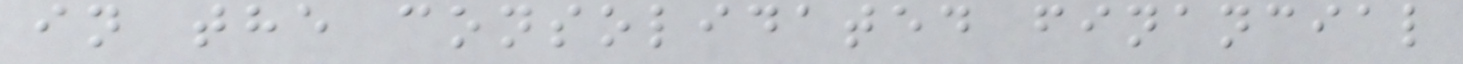in the consolidated financial
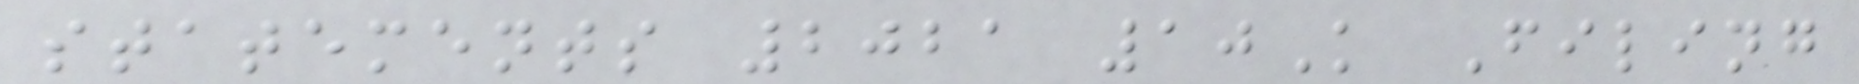statements 2021 10K Filing
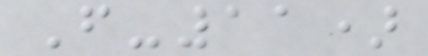F-11)
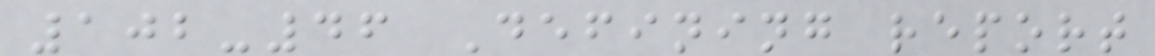102-46 Defining report
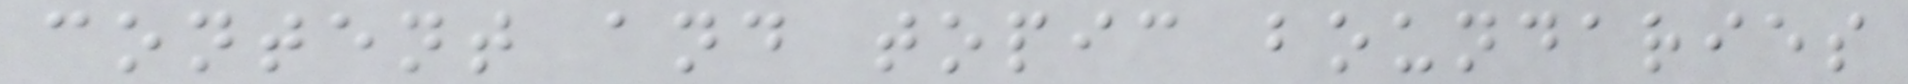content and topic boundaries
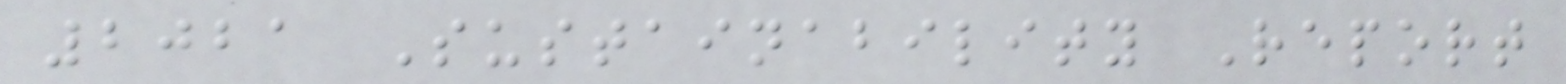2021 Sustainability Report
